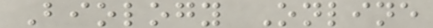Biology Online
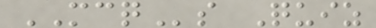MCQs Quiz
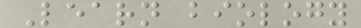Learn biology
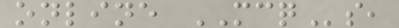online MCQs,
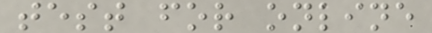test for online
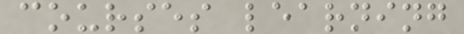courses learning
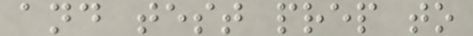and test prep to
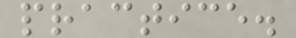practice.
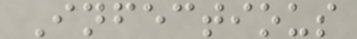Infectious
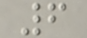6
